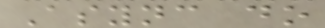Async do
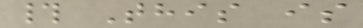# This is
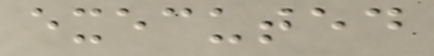executed
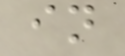in
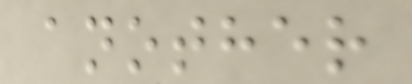another
